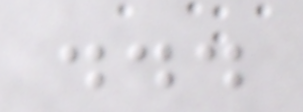...
